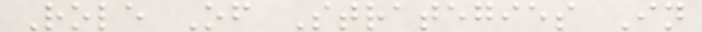Role Of Strategies In
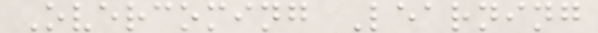Overcoming Learning
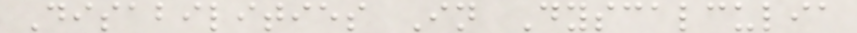Disabilities In Dyscalculia
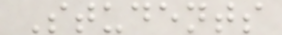Students
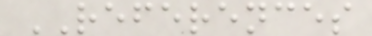REFERENCES
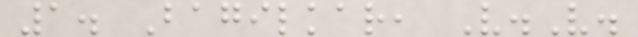1. Bagilkar, V.V.
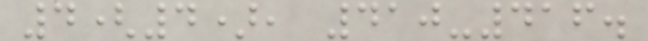4(4), 410-416.
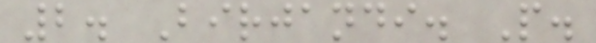2. Birjandi. P.
